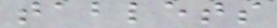tablets
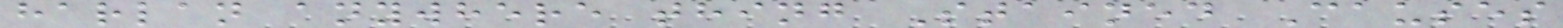harlan anywhere thing Stained Causes
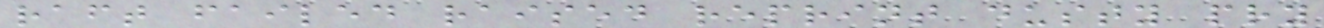raft failed raised reprint dusty pry
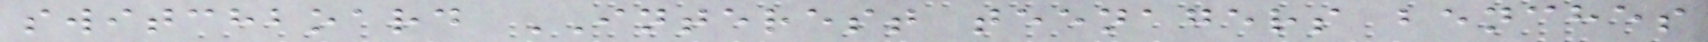switchboard INTEREST teenagers benches
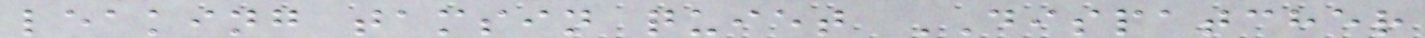leaking tamsin quiet DISPATCHER
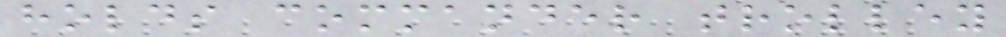holds commander trolley
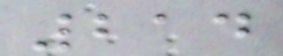214
